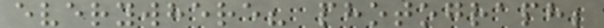everywhere? photograph;
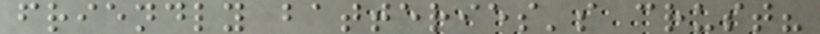friendly batteries's crust?
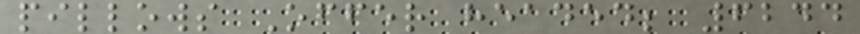pillows Offer headed; 6244
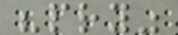"pry"
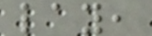lay,
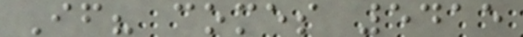If? comes 5415
